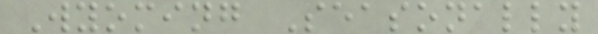Wyoming Seasonally
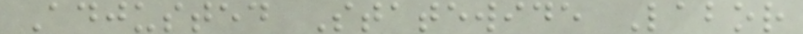Adjusted Statewide Labor
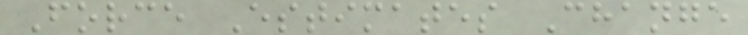Force Estimates Change
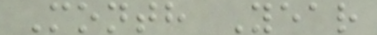Month Year
